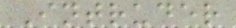Intruder
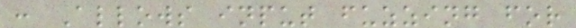: Allows input fuzzing for
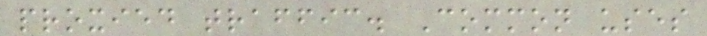proxied traffic. Common uses
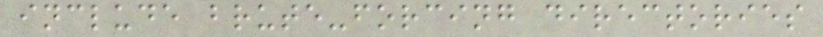include brute-forcing directories
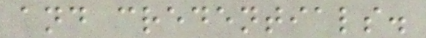and credentials.
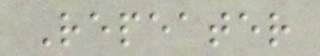Repeater
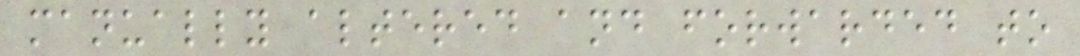manually altered and forwarded to
